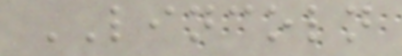LINCOLN
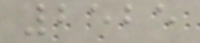2525
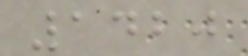1420
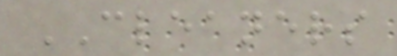CLEANERS
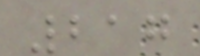217
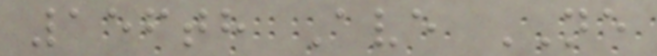156th Ave NE
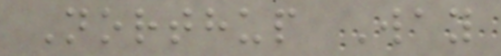Northup Way
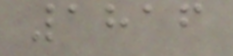1816
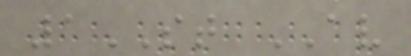1ST AV
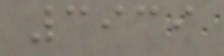3939
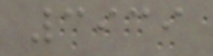3939
